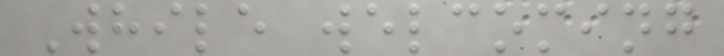While welcoming
